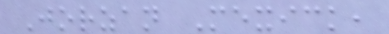Jorzan Mexick,
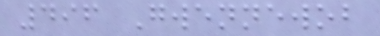496 Gwennewob
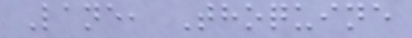Lane, Thoquine
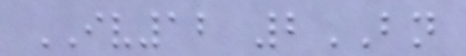IV12 2BN
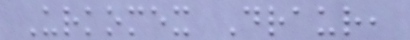Urkomex Draur,
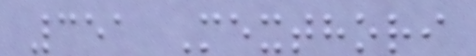351 Mexthori
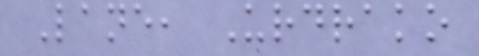Lane, Urdrako
